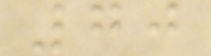70
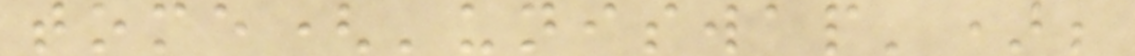tome('uniswap');
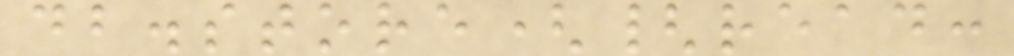db.store({read:
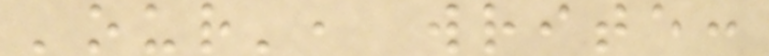'our', write:
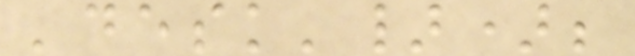'desk'});
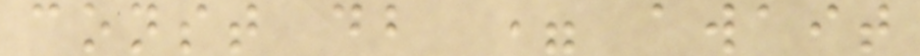const db = await
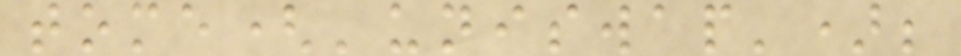tome('uniswap');
